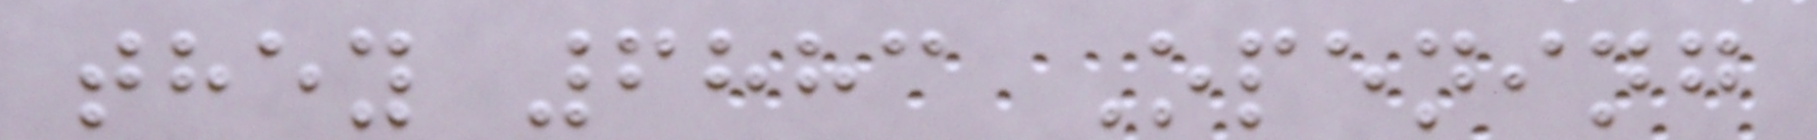they 6883 Opening
